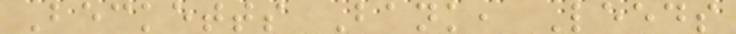Becketts Bank, Leeds
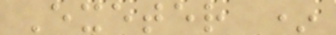Exeter *
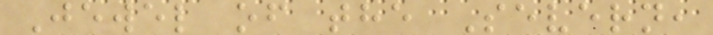Jewel of the Severn,
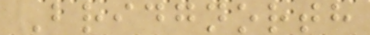Bridgnorth
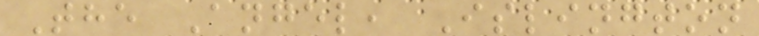The Angel, Islington
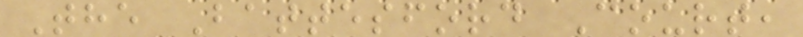The Battesford Court,
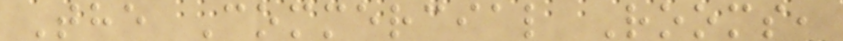The Commercial Rooms,
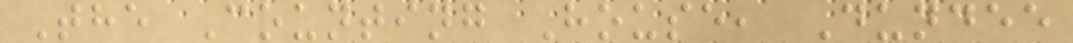The Counting House, Dundee
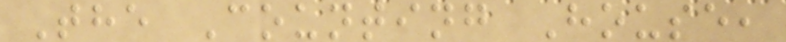The Counting House,
